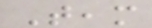Team
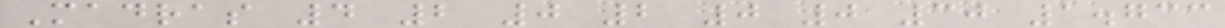Madras 4 2 0 2 0 0 30 1.733
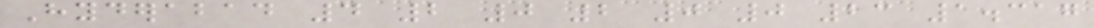Hyderabad 4 2 0 2 0 0 23 1.317
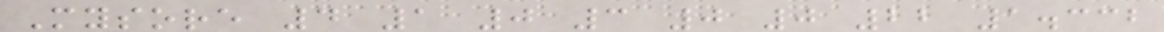Mysore 4 1 0 3 0 0 22 1.332
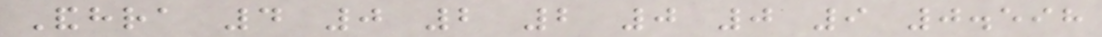Andhra 4 0 2 2 0 0 9 0.598
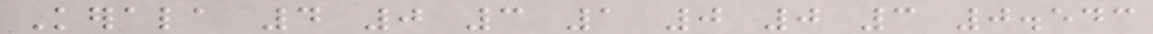Kerala 4 0 3 1 0 0 3 0.543
